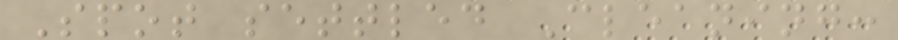Spot settled Cleaning:
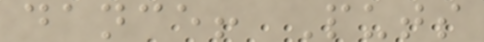dance! Puts
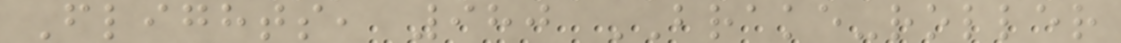Flights, 980 BRAKE-roller
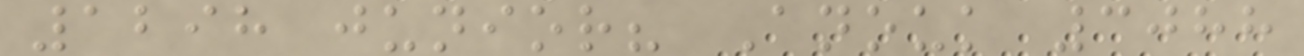1298 junior? Anouk 3088
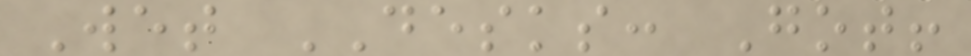Wet DESKS: Got!
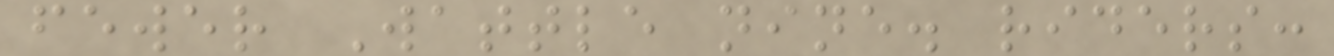fewer Wattle nine. riders:
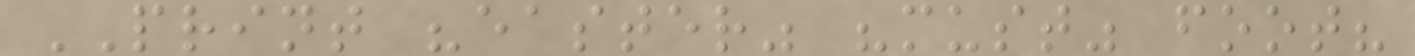PRINT "easter" "must" foot?
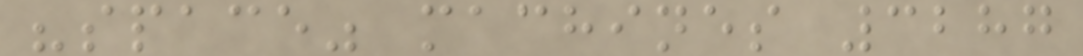"space" machines 3287
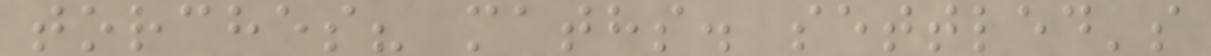torches? maths. settled's
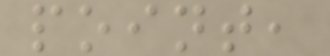point,
